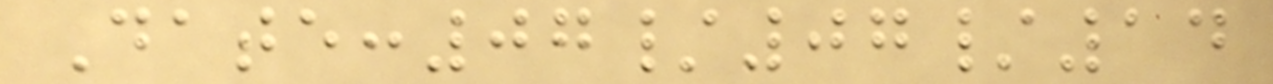Date:07/07/14
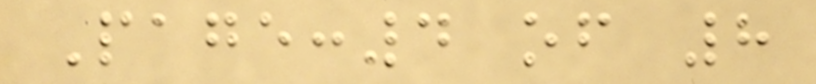Page:4 of 8
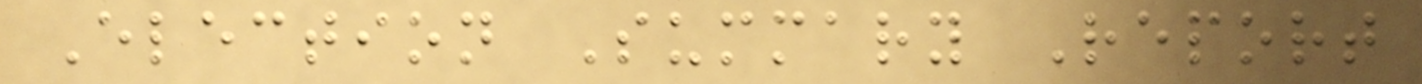Election Summary Report
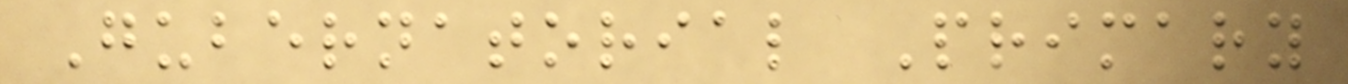Gubernatorial Primary
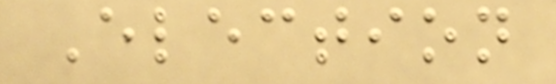Election
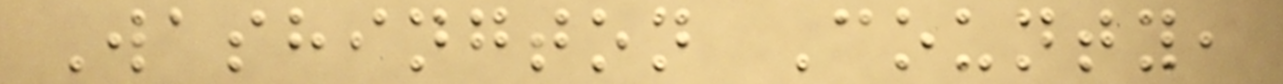Washington County,
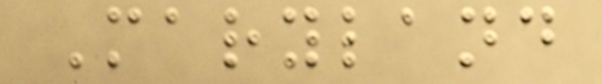Maryland
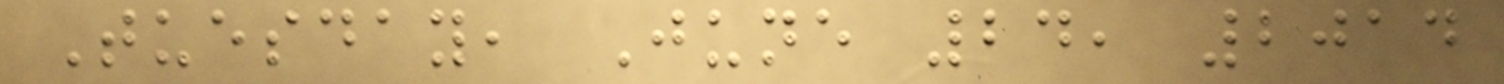Tuesday, June 24, 2014
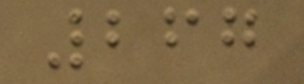267
